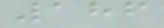186
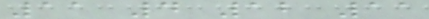11 4 12 11
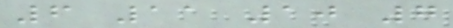6 11 10 7
